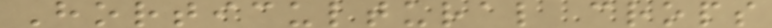Horticultural crops
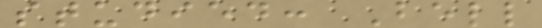studied: Bell
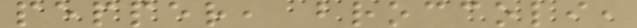pepper, broccoli,
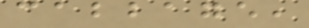cabbage,
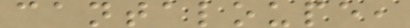cantaloupe,
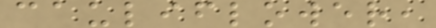cauliflower,
